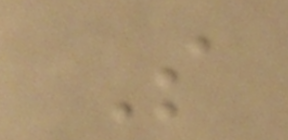So
